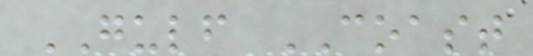GULF COAST
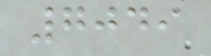7049
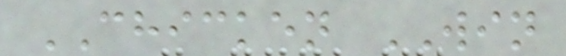CHICKEN WIN
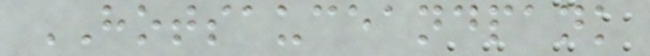HOTSAUCEANDPANK
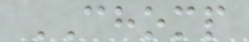CHOMP
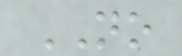NO
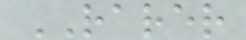RARER
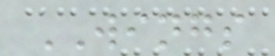WINGS
